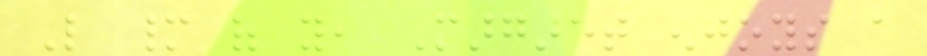Like many of you, Margaret enjoys a
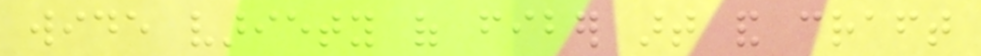wide variety of fiber art and craft
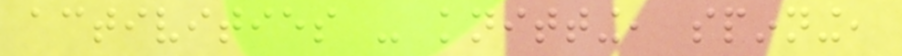activities - knitting, spinning,
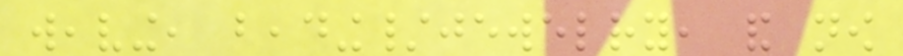weaving, beading/jewelry, and now
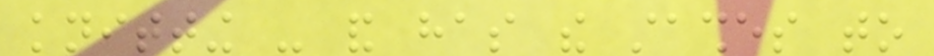knitting - and has the stashes to
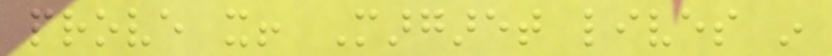prove it! Margaret lives in
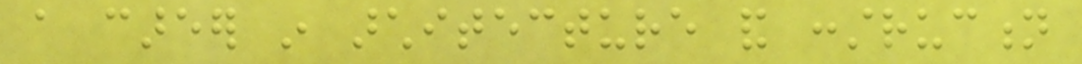a career in architecture and construction
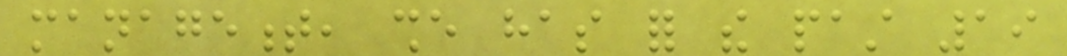management, she has for the past 19
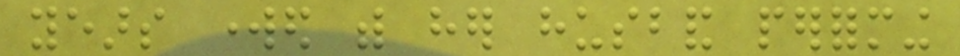years worked with her husband performing
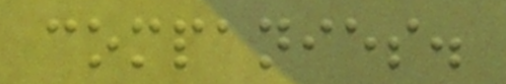companies.
